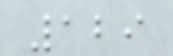129
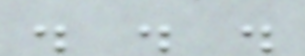. . .
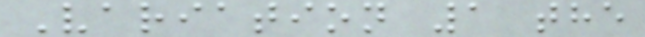Variation 1 the
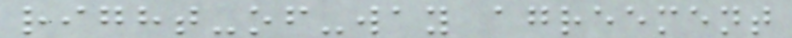right-of-way agreement
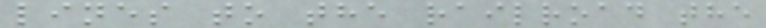lines to the railroad the
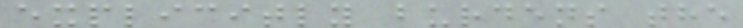explicitly burdens the
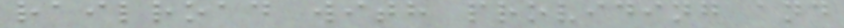railroad with providing and
